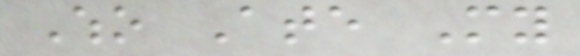Who Ate My
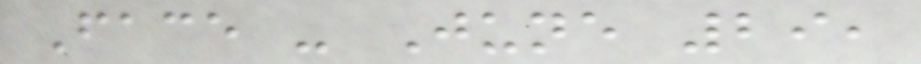Face - June 29,
